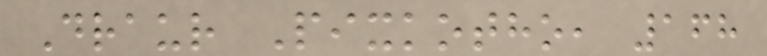Draur Pixkotho, 168
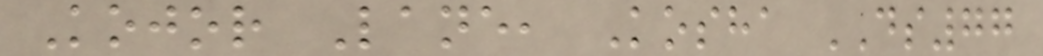Kojor Lane, Kosha DS77
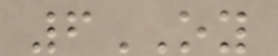6OY
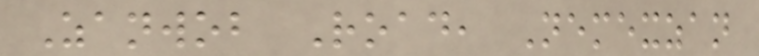Zanwob Road, Nemexzan
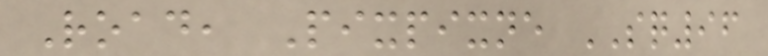Road, Pixpixne SQ96
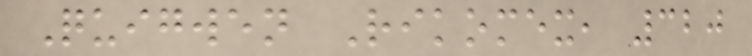Quigwen Rikomex, 320
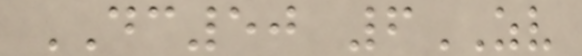DC50 6ZV
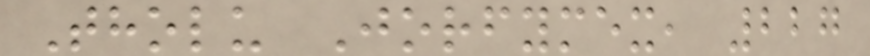Tholu Jorfymex, 227
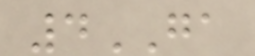4GA
